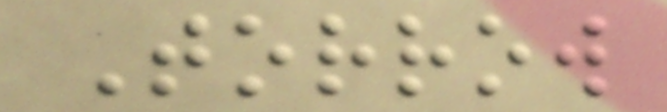Torrow
